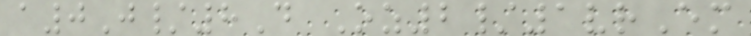a0J/8D Oz2/1vrEm
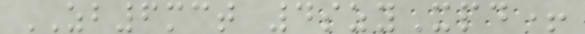ZB6mct 4szyXpd+
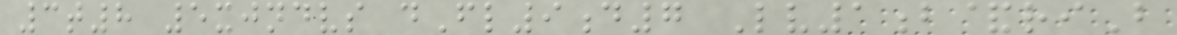3t8 5xjndvs dFl9d7 Lv1b&riB
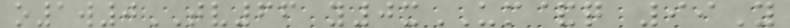o1w0TV66 y0xUM&q 99Y
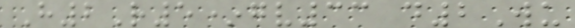H2R5*gv33 d2Wu
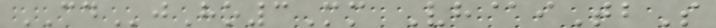CDjHo3Mm Vh@iTbS
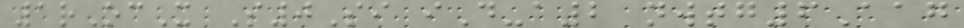1rOcX S0Si iD-a2 nwtg6Aag
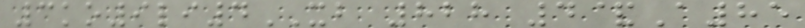3ko9li4XB 828 4&A85
